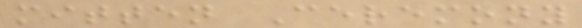mitten Ceremony
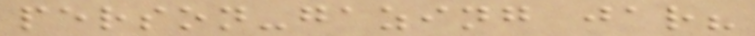person-gazing jar?
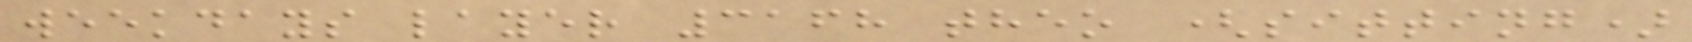weekdays layer 3168 theo (sitting)
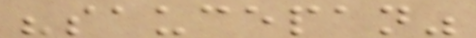"saucepan"
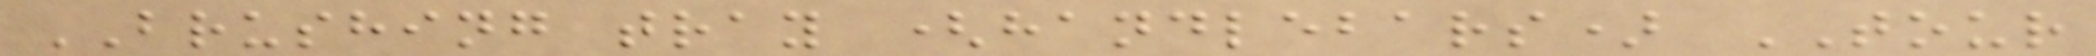BRUSHING tray (handlebars) TOUR
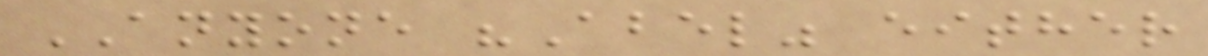ANYONE "Abel" either
